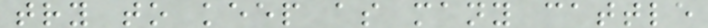try to keep as many cattle
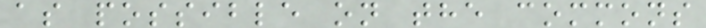as possible on the commons
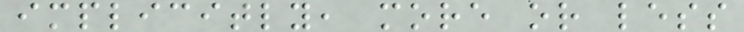implicitly, more or less
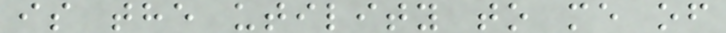is the utility to me of
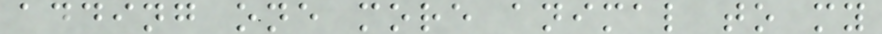adding one more animal to my
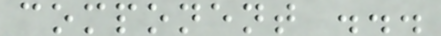component ...
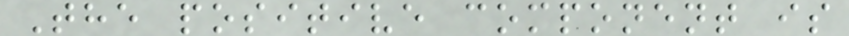The positive component is
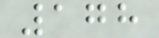178
